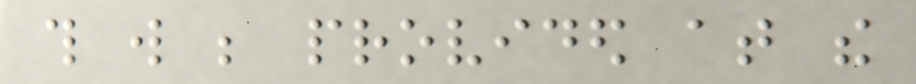this will be provided at the
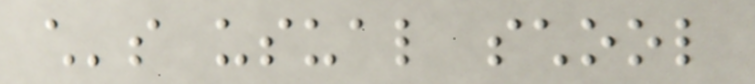child's usual school
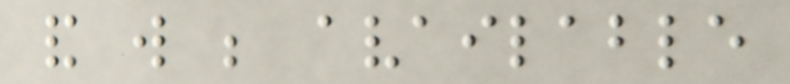and will be available
